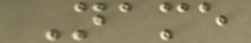Name
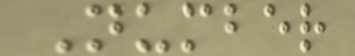Number
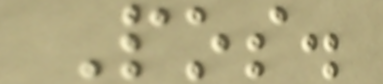Pos.
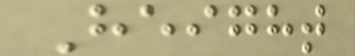Height
